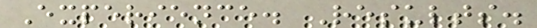Experience. Results.
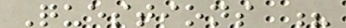Questions ?
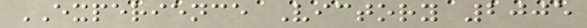EXPERIENCE Victory 2005
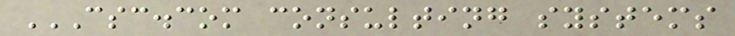CSC.COM CONSULTING SYSTEMS
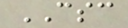CSC
